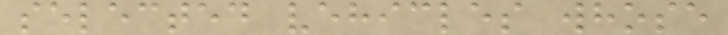selected vehicles whose
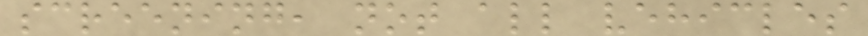screening, not all vehicles
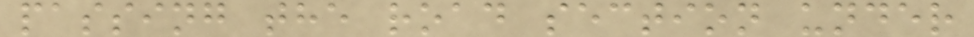passing the road section under
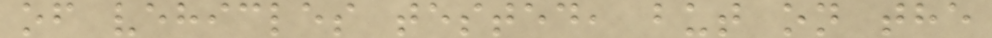of vehicles tested, but on the
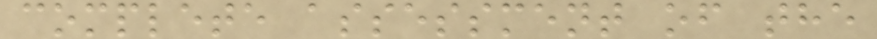complete assessment of the
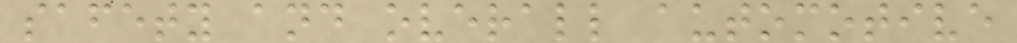safety and overall automotive
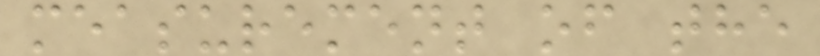measurement of the
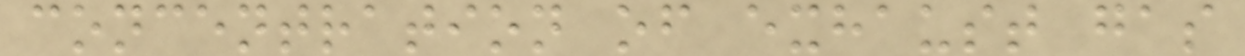concentration of exhaust gas
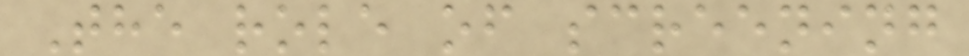The role of screening
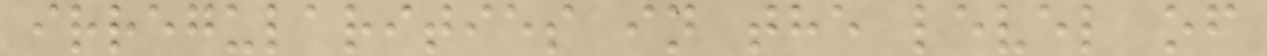irregularities in the level of
